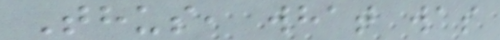Thus, what was
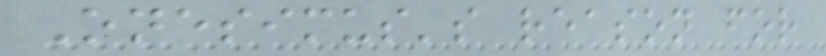Onesimus's reason for
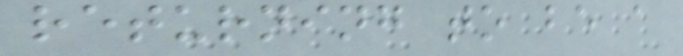returning to be a
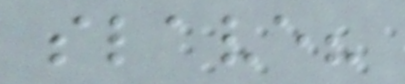slave?
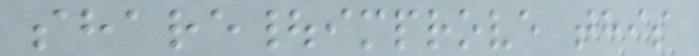share|improve this
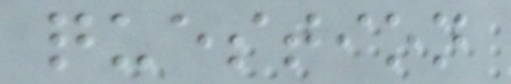question
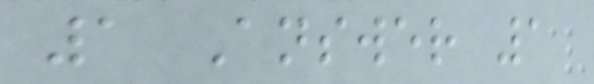1 Answer 1
